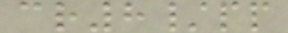cr8/pp
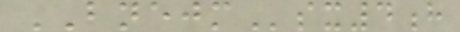BNEJMsx4h
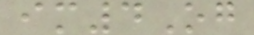im4Og
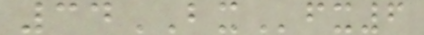34BXfx6
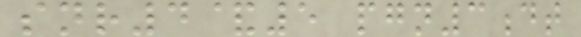snr4&5 pgn3dt
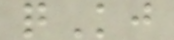qKj
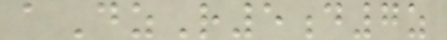aDzR5d7z
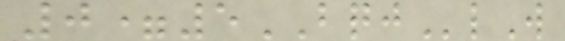0=5BQJlW
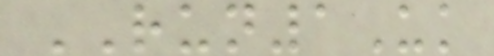RUN1Uk
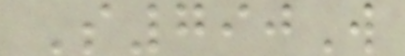S790W
